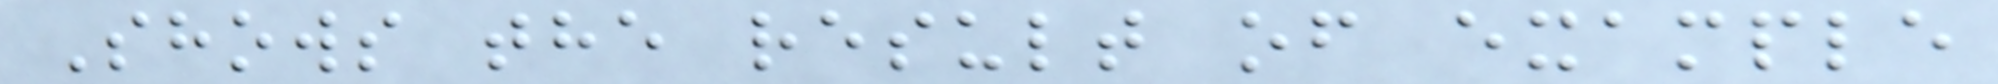Shows the result of example
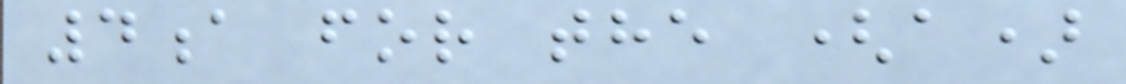4a for the (a)
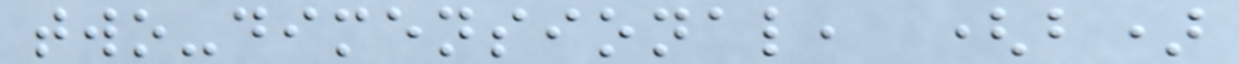two-dimensional, (b)
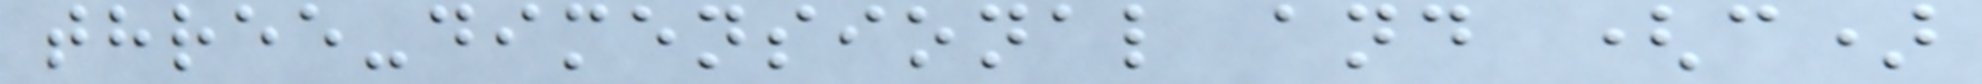three-dimensional and (c)
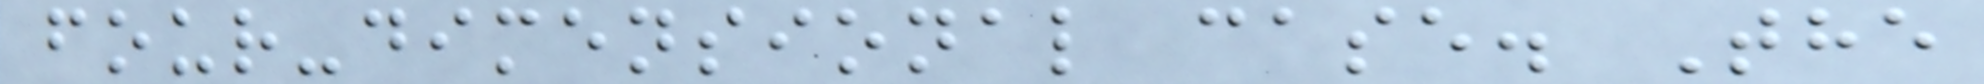four-dimensional case. The
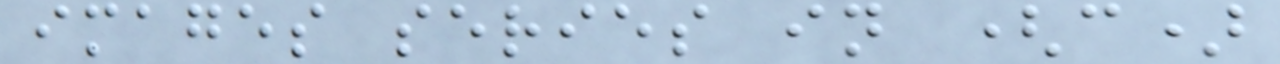images series in (c)
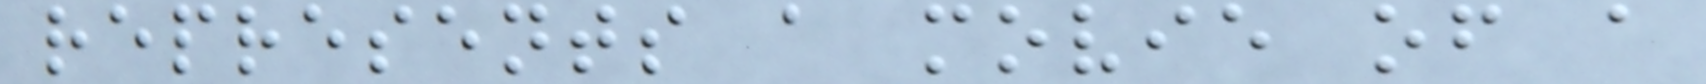represents a movie of a
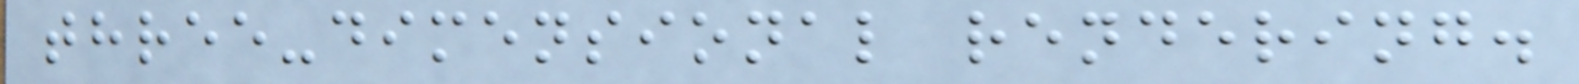three-dimensional rendering.
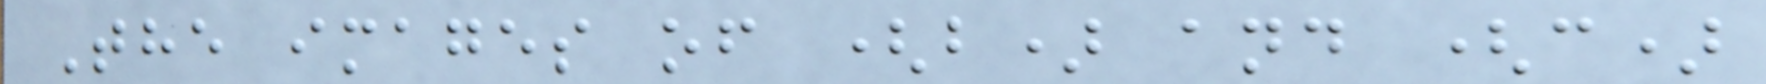The images of (b) and (c)
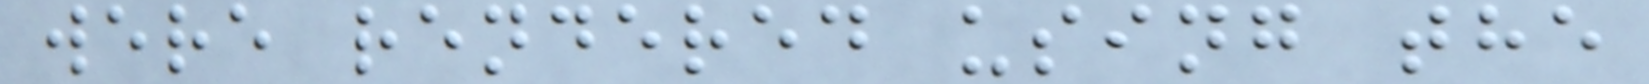were rendered using the
